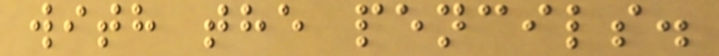with the pencils.
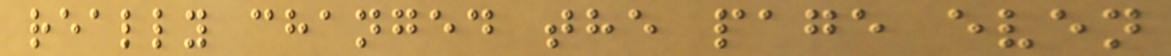really changed the page even
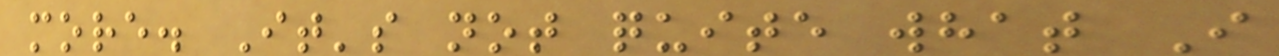more. It's not quite what I
